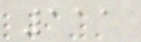111
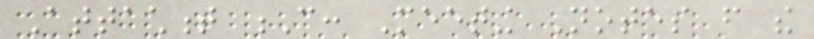Attachment C: Meeting Notes from the
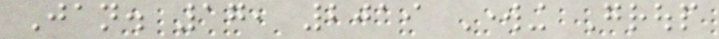Jan. 17, 2019 Working Group
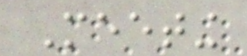Meeting
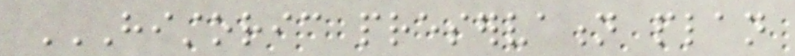HISTORIC PRESERVATION PLAN
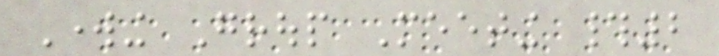Working Group Meeting #2
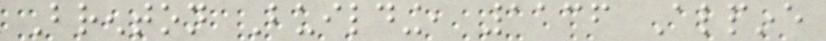Brenton Building, 1136 Alpine
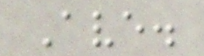Ave.
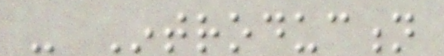- Introduction
